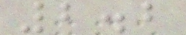2.2
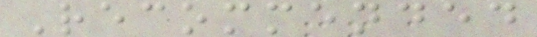Recommended
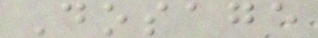Dosage
